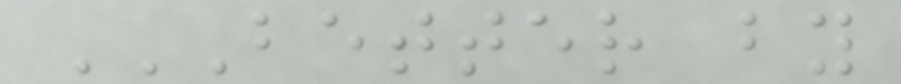BETTER BY
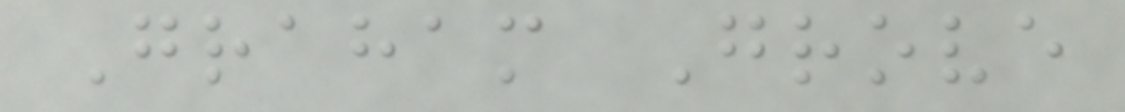Graham Grove
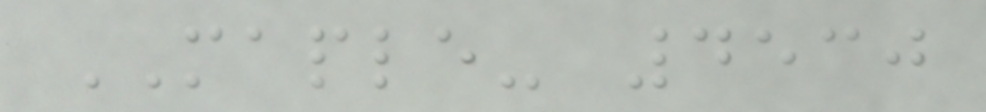MAPLE- 4530
